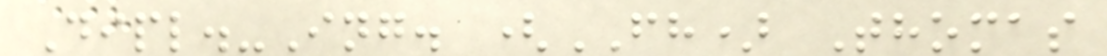Dipl.-Ing. (FH) Thomas
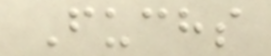Fuchs
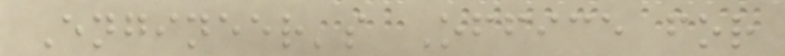Engineer's Office for
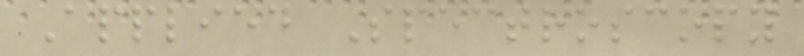Applied Spectroscopy
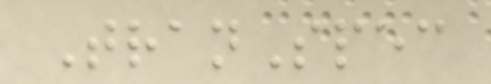TranSpec
